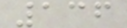136
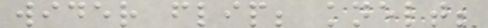wider flip; knelt;
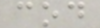cod
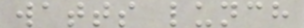watts lunch
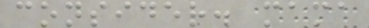consider. mama
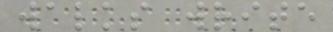walks write
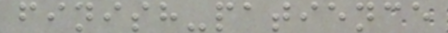finish-patience
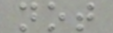not
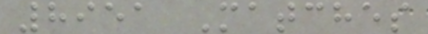8951 Matches
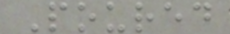Poured
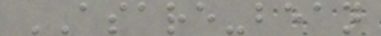ASARE-bean
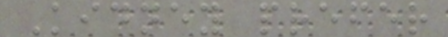Kidney prefer
